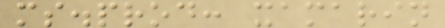ms.prod: xamarin
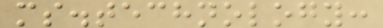ms.technology:
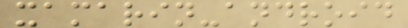xamarin-android
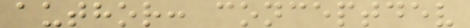author: conceptdev
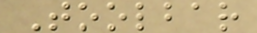Toolbar
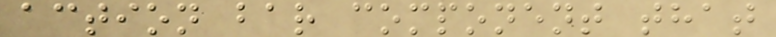action bar component that
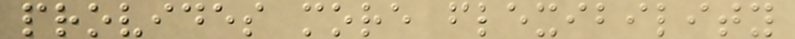provides more flexibility
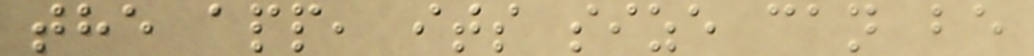the app, its size can be
